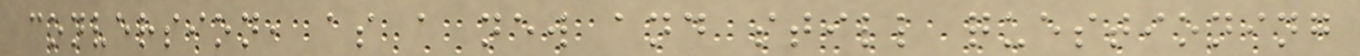conversion, as a new and still questioning
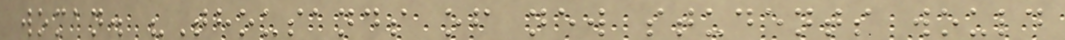woman. "Thousands of new students would
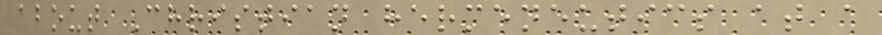about Christian hermeneutics at a
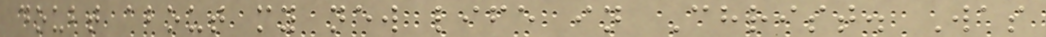doubt about my new life in Christ. Was
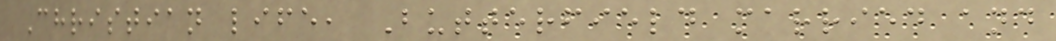Christian life, Butterfield married and
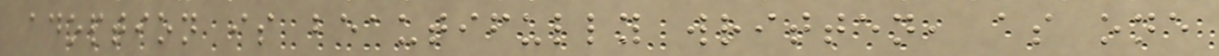adoption is beautifully written, as one
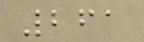261
